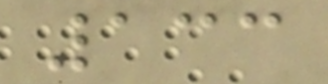133
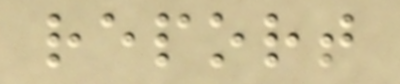report
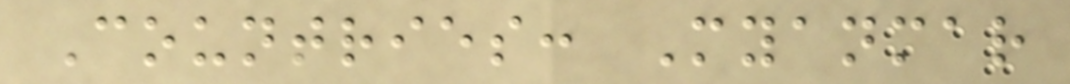Countries: Myanmar
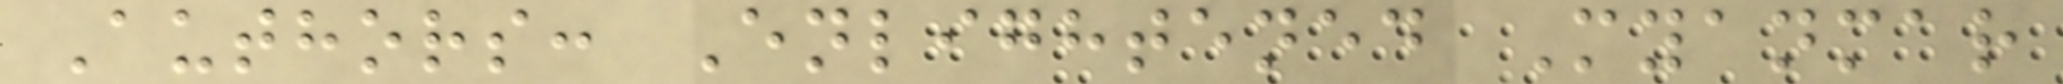Authors: Enlightened Myanmar
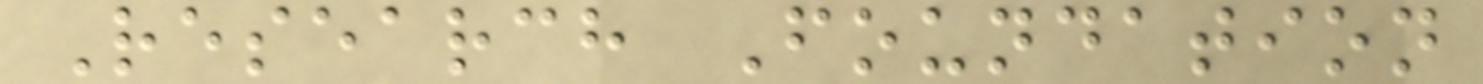Research Foundation
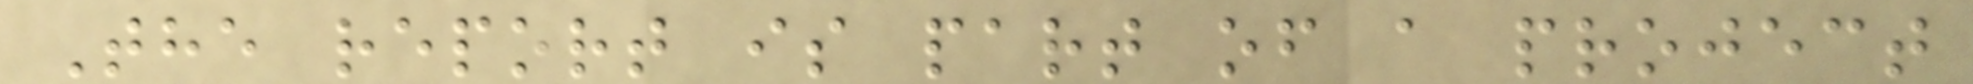The report is part of a project
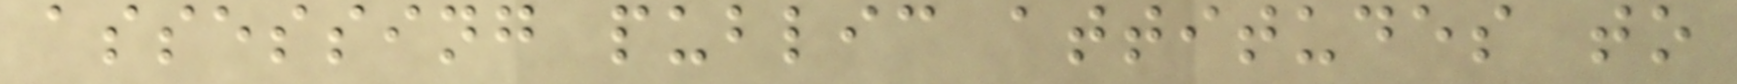assessing public attitudes to
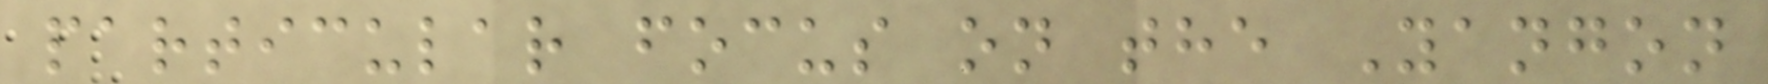particular focus on the Yangon
